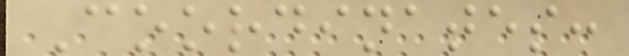Coordinates:
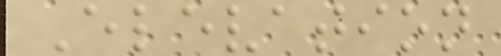Elevation
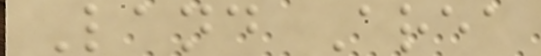Land Area
